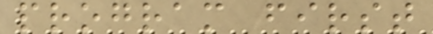program first
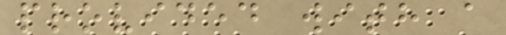provided with a
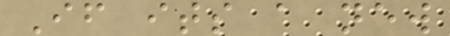If its a new
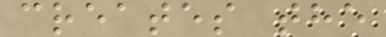creates the
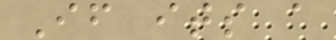If its a
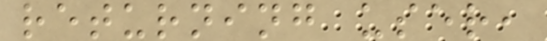returning user,
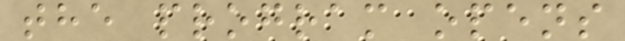the program opens
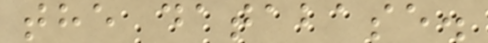the database.
